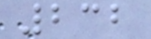232
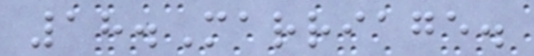18.Marriage.
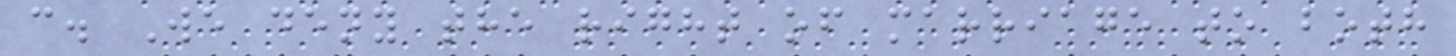c. We deny the right of marriage to both
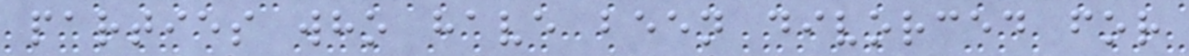parties who have been divorced for
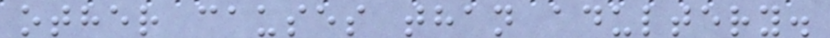other causes than adultery.
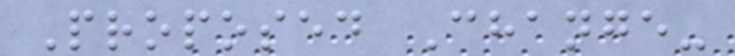Proposed Change-
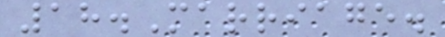18.Marriage.
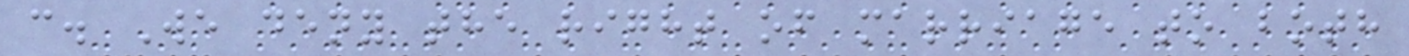c. We deny the right of marriage to both
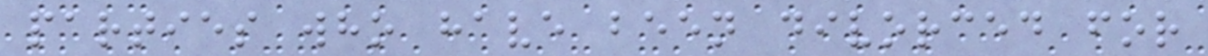parties who have been divorced for
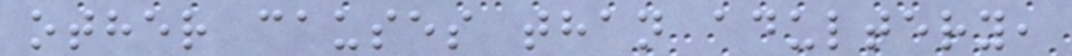other causes than adultery,
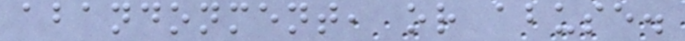abandonment, or abuse.
